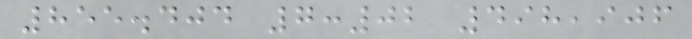855.404 7:02 498,906
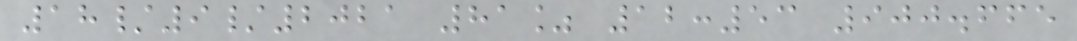18/9/2021 81% 12:53 900.665
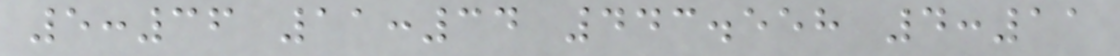5:36 11:34 443.558 4:11
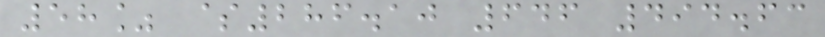58% $286.10 646 494.63
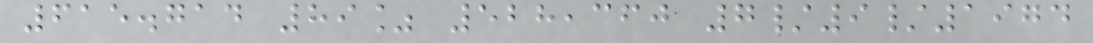615.714 89% 528,360 7/9/1974
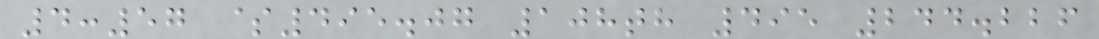4:57 $495.07 108th 495 244.226
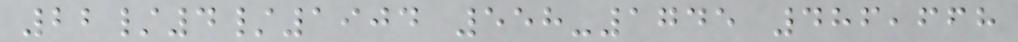22/4/1904 558-1745 486,668
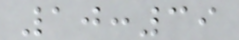10:39
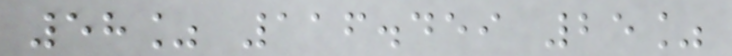58% 116.459 25%
